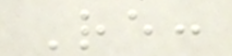Re:
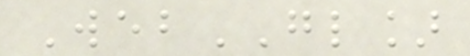WebGL]
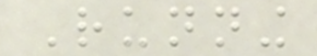Running
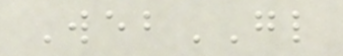WebGL
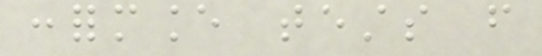conformance tests from
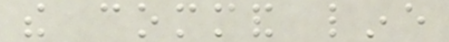the command line
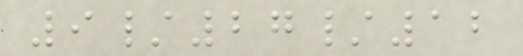9/27/12
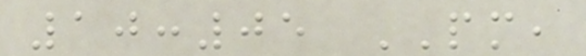10:05 PM,
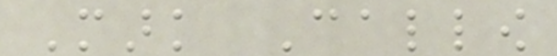Mark Callow
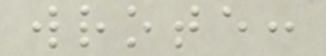wrote:
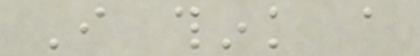I think a
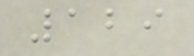129
